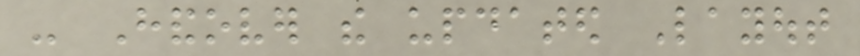- Handover the updated Layout
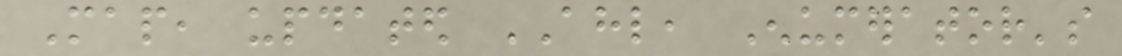Map, updated AHL, Enumerator's
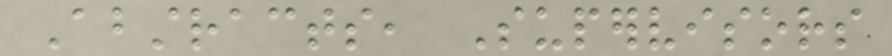Abstracts, Supervisors
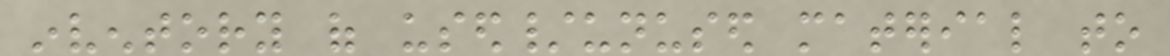inventory of used/unused material to
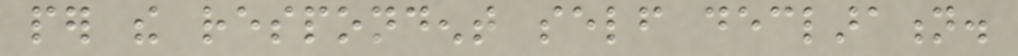per the respondent self declaration.
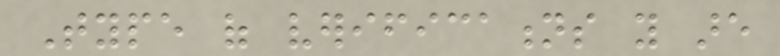Type of verifications you are
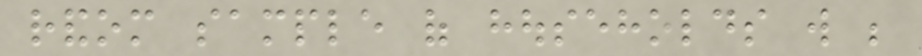random sample of households will be
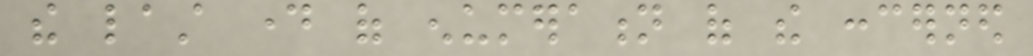the last day of enumeration of the concerned
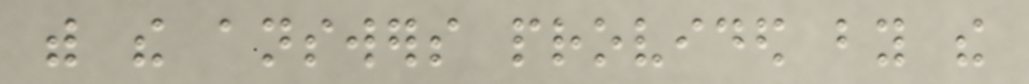with the answers provided by the
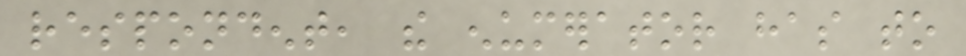respondent, the enumerator has to
